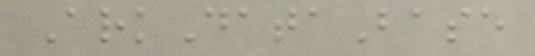ArkDataBase
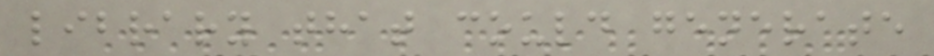library that could generate
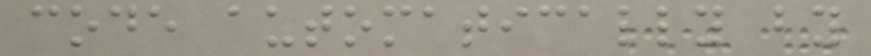code automatically by
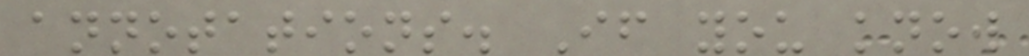annotations. If you know
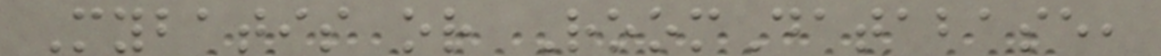Mybatis or RoomDatabase,
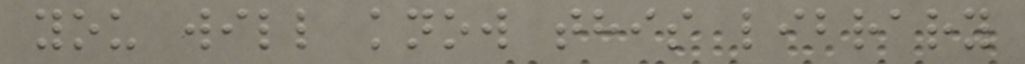you will know this library
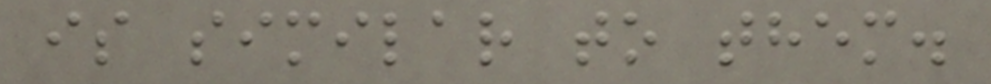is similar to them.
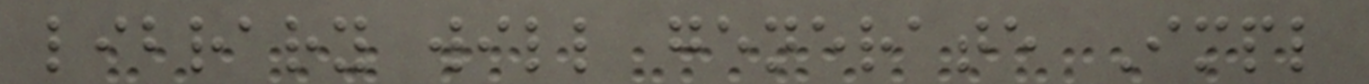library will generate Impl
